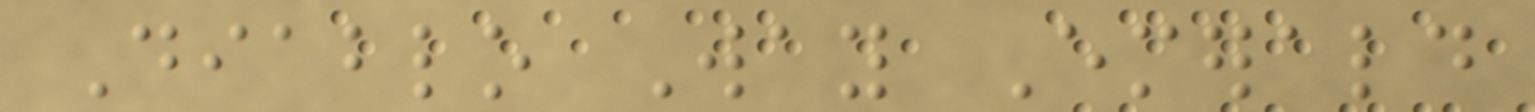Diablo Way Emerald
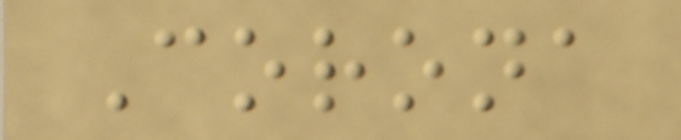Corona
